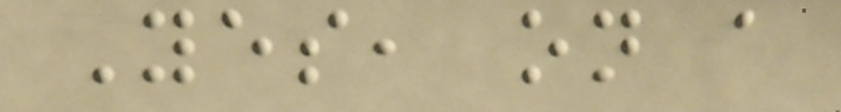Yes, on a
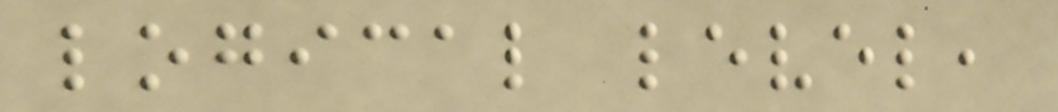logical level,
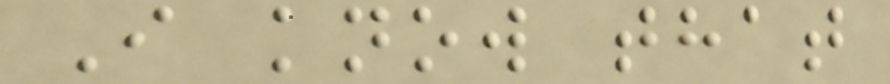I know that
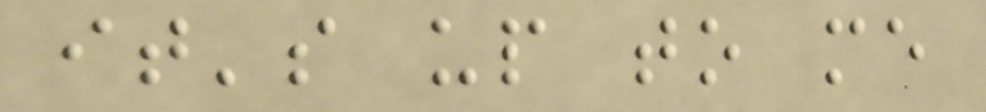it's up to me
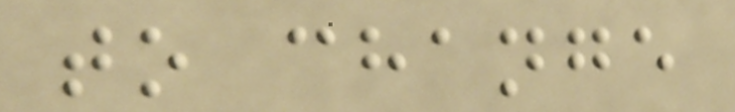to change
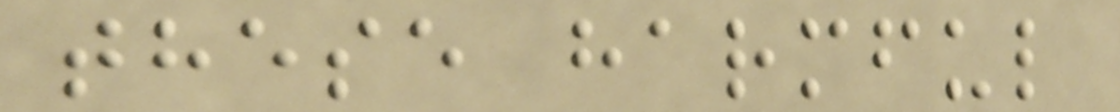these harmful
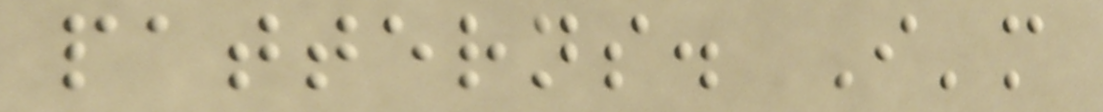patterns. I'm
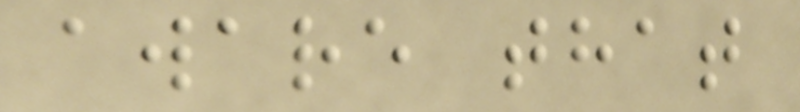aware that
